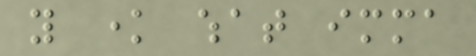you know what imma
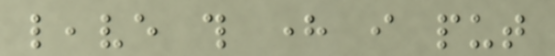leave this here i put
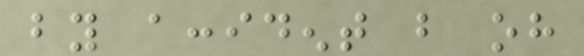by accident but oh
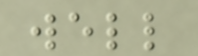well
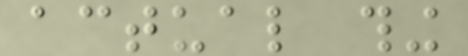actual thing
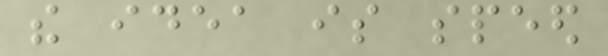the idea is speed
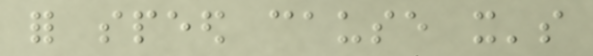for speed cause it's
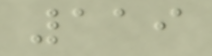119
